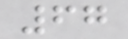67
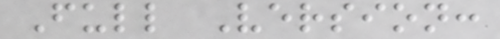Full Version:
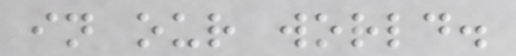in our world.
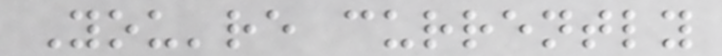You're currently
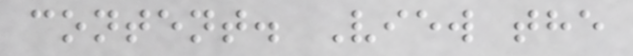content. View the
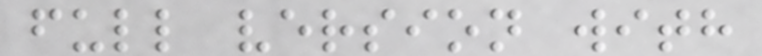full version with
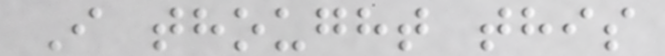I thought this
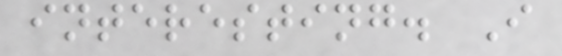interesting. I
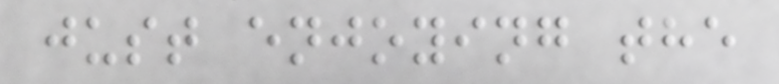just enjoying the
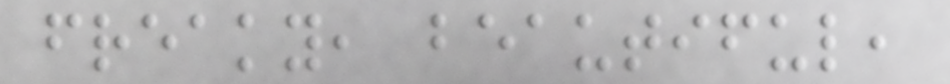freaky, beautiful,
